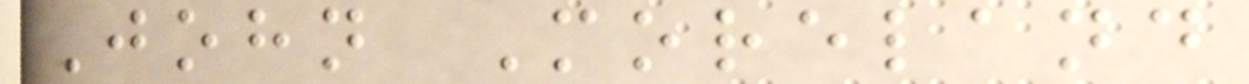John Moreland
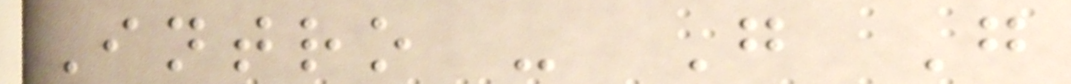Intro - G G
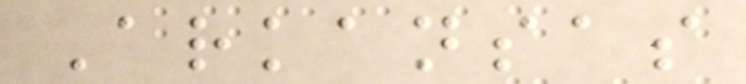Arkansas
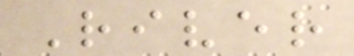River
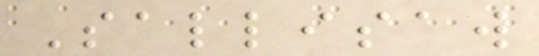Sallisaw
